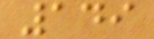149
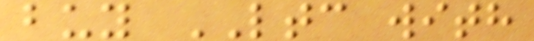buy LTC with
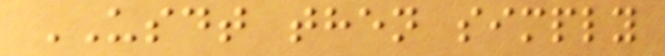USDT then simply
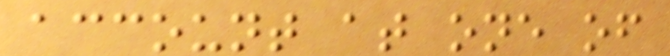account at one of
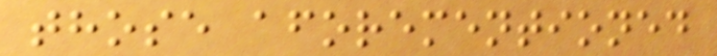those aforementioned
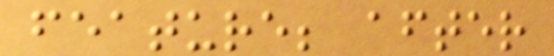feature; after
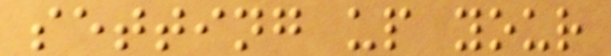setting up your
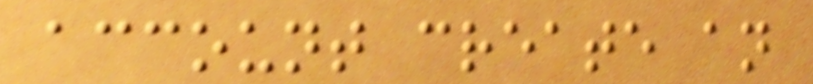account create an
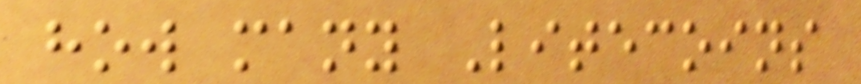how many Litecoins
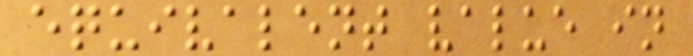equivalent value in
